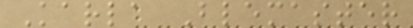Karla Blemaster
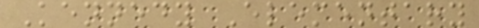Kennedy Elementary
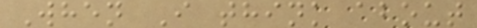When I think about
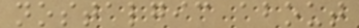nostalgic about
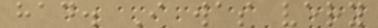had. I was very
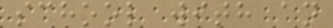school with an
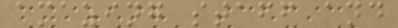amazing staff and
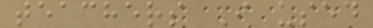teachers I used
